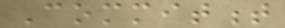Commitment
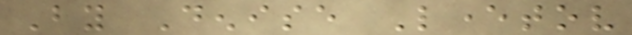By Denise Levertov
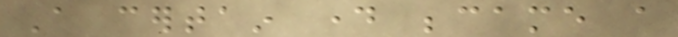A certain day became a
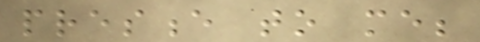presence to me;
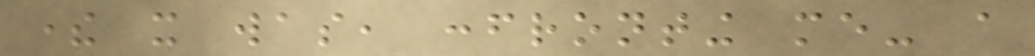there it was, confronting me- a
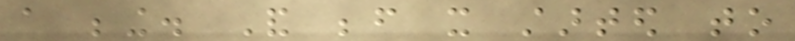a being. And before it started to
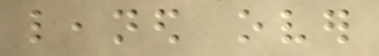leaned over
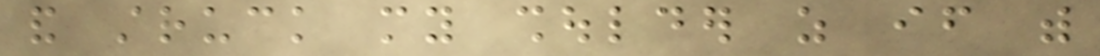and struck my shoulder as if with
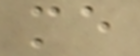me
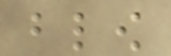blow
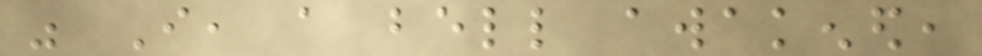was I, a bell awakened,
